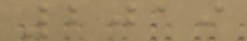2019
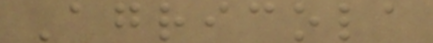Agricola
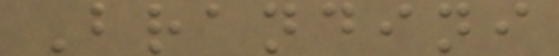Brandini
